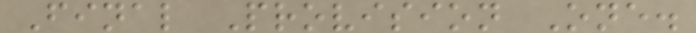Final Provision One.
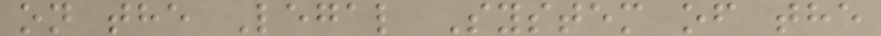on the Legal System of the
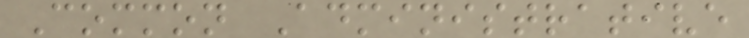Common Administrative
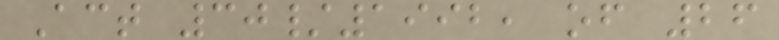Act 30/1992, of 26
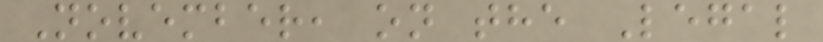November, on the Legal
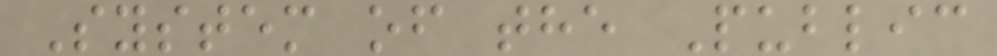System of the Public
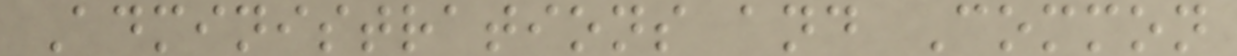Administrations and Common
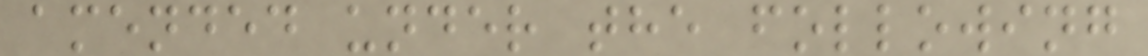amended under the following
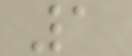1
